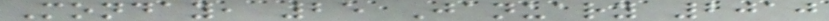Monday, 25 January 2010
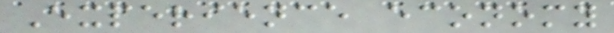Experience economy
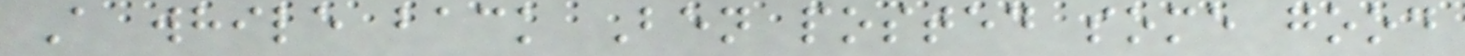A while back Ben posted some good
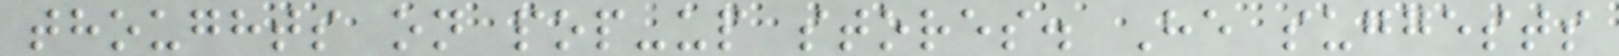thoughts on pop-up stores. He suggests
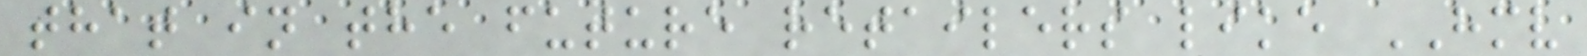that in the future retailers like HMV
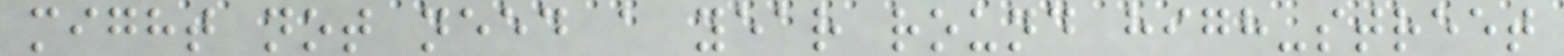might not need a year round high-street
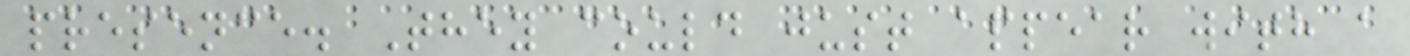presence. They could just appear with a
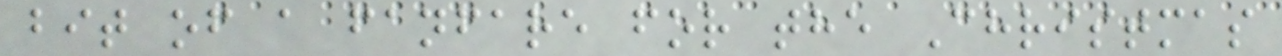bit of a fanfare for the Christmas
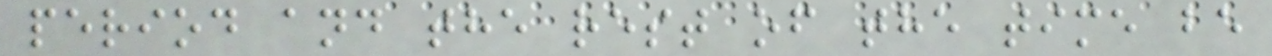period and the rest of the time be
